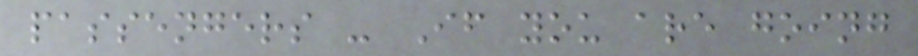passengers - If you are going
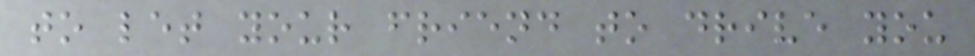to let your friend to drive you
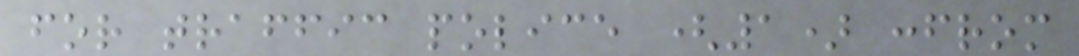for traffic police (1) :from
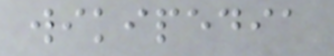wikipedia
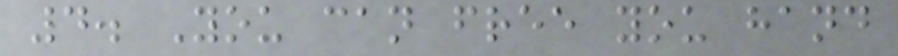4. You can free you hand
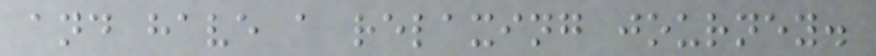and have a relaxing journey.
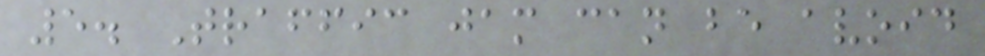5. Traffic jam can be avoid
